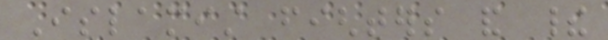Islamist fighters and their
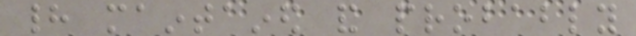had maintained and probably
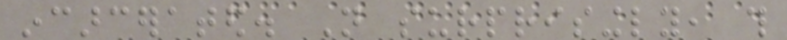incarcerated. Not surprisingly, this
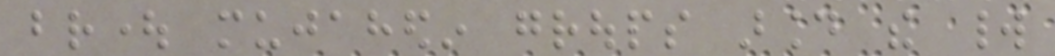brought mujahedin groups around the world
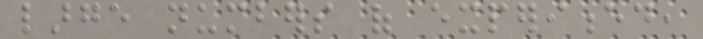large numbers of experienced,
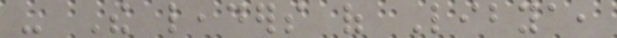- The leaders of Libya,
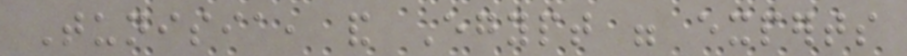Tunisia, and Egypt were experts
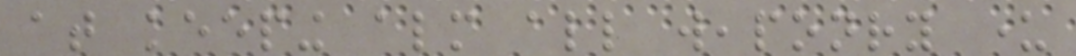at keeping almost all weaponry under
